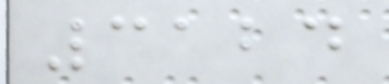3124
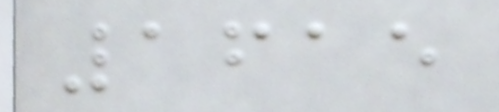1615
